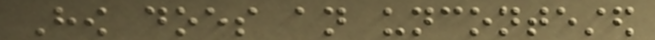How does an uncontested
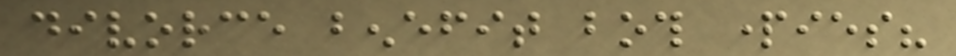divorce benefit both parties?
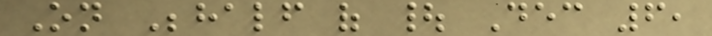On Behalf of | Dec 6,
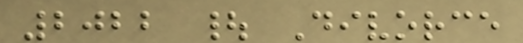2022 | Divorce
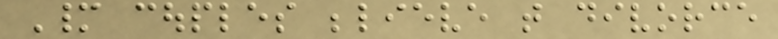Many couples believe that divorce
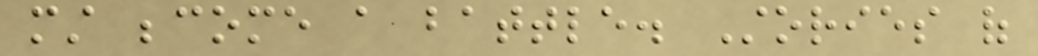must become a battle. Stories of
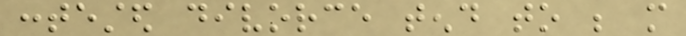contested divorce tend to be more
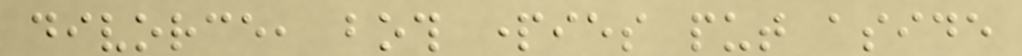divorce, both parties put aside
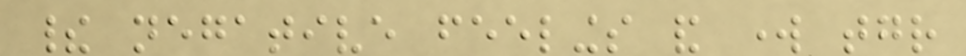their negative feelings and work together
